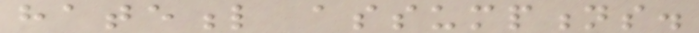hateful assumptions.
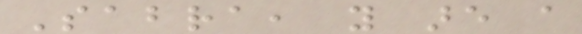Sabra, you are a
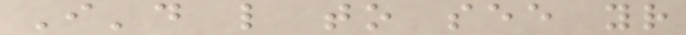I'd like to see your
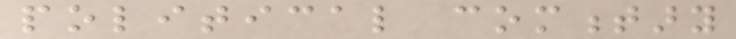political commentary
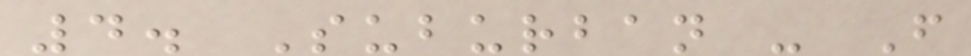4. Suburban - From
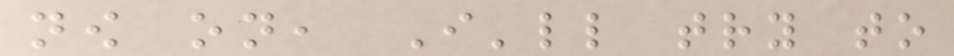now on, I'll try to
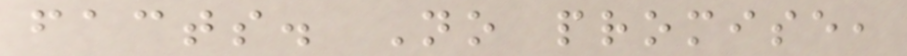facts. No promise,
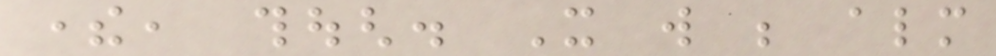there, though. It will be almost
